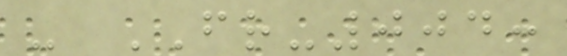- FR-004:
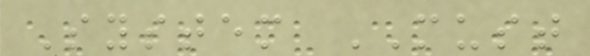System MUST
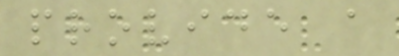provide a
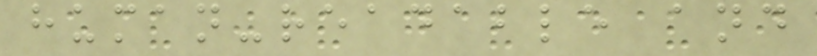human-readable and
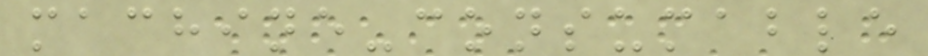machine-consumable
